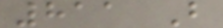811 B
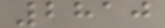2810
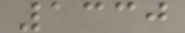1330
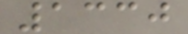1330
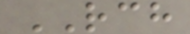RCH
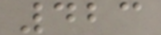423
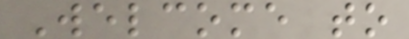Welcome to
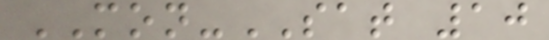MON-SAT 10
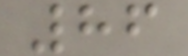86
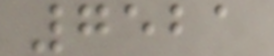7521
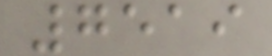7519
